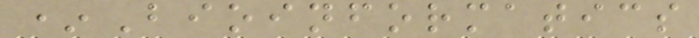*Bioinformatics
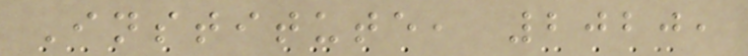Institute, 2020,
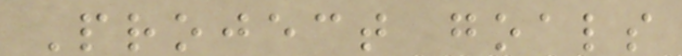Project goals
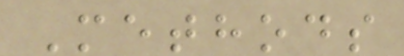Methods
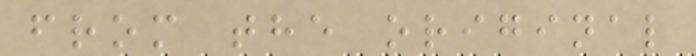from the original
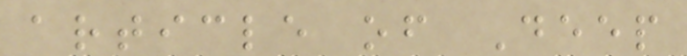article of Deep
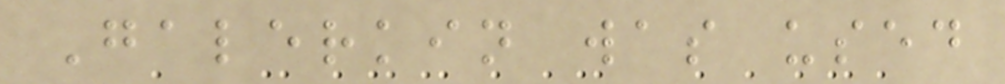Galerkin was used
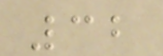32
